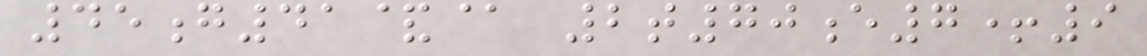45g41&@ 2t70e7+9
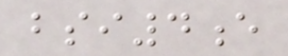bsi4e
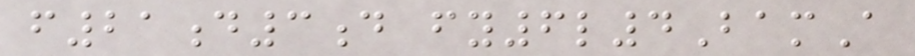f21d3d fy6l4BamA
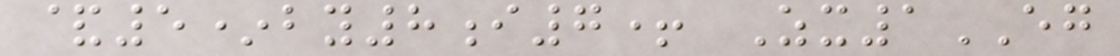&5*by8i7+ Zx1EG
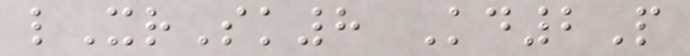lXrSk8 Kd2P
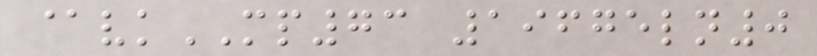@vkMP73 19675ln0
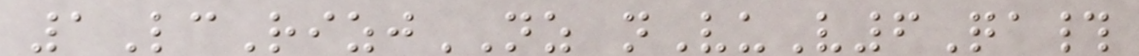1LcRizjNZ nVuV6Qa#
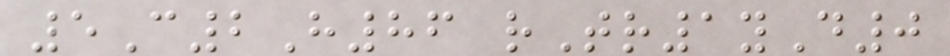5C2H86 rTr1yD0
